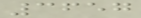3657
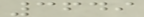3649
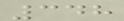348
